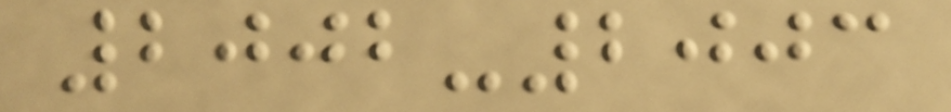2002-2003
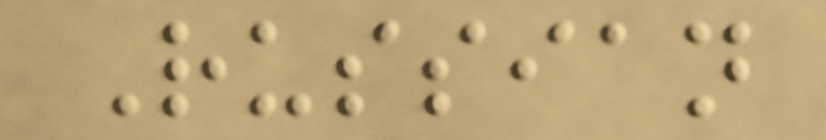Russian
